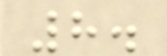8.
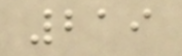219
